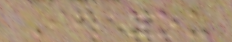If you
